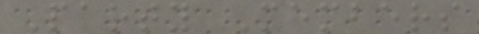Party Members
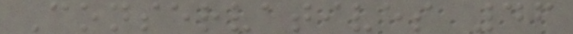Conservatives 46
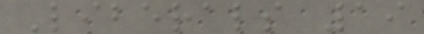Liberals 19
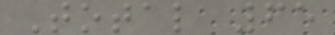Total 65
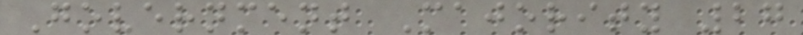Government Majority 27
